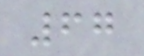67
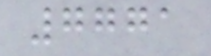7771
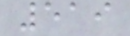519
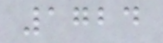1724
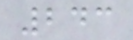243
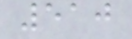510
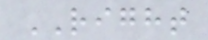RIGHT
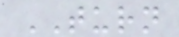TURN
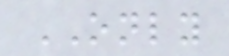ONLY
